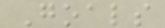Goals
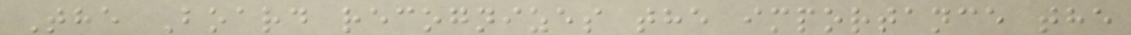The Board recognizes the importance the
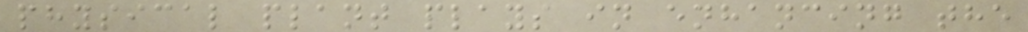physical plant plays in enhancing the
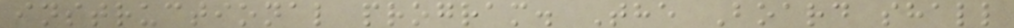instructional program. The Board shall
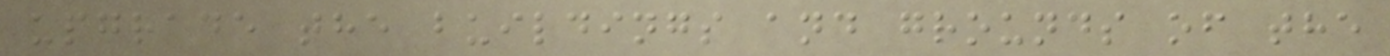upgrade the buildings and grounds of the
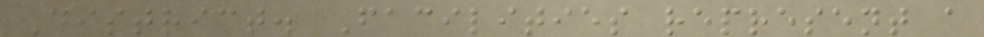District. Facilities represent a
